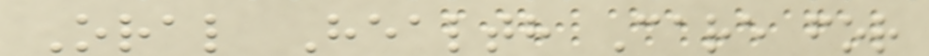Oral Health Care for
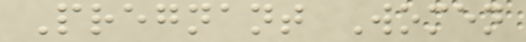Pregnant Women
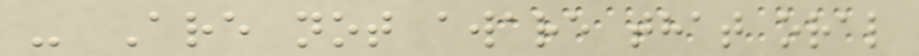- Are not aware that oral
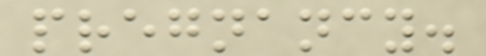pregnancy.
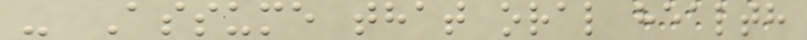- Assume that oral health
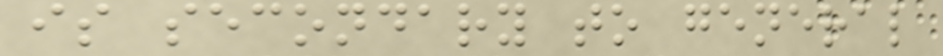is secondary to general
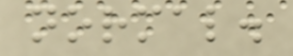normal.
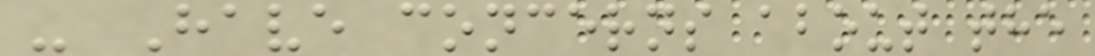- Have concerns about the
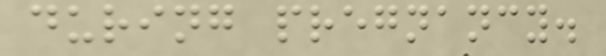during pregnancy.
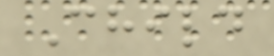Child
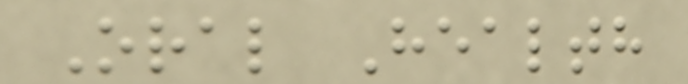Oral Health
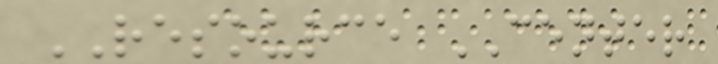RESOURCE CENTER
